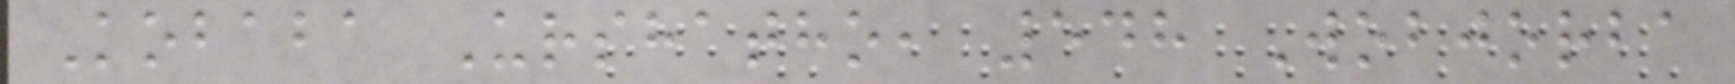Kobaba Urshatho, 548 Wobjorba
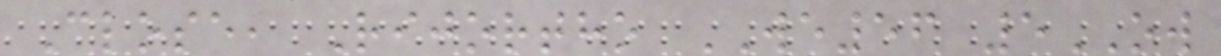Close, Rijortho WE56 5OW
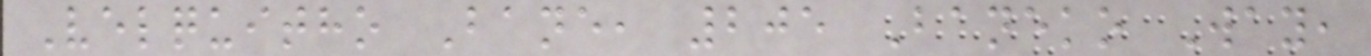Velquitho Bane, 205 Baneko Way,
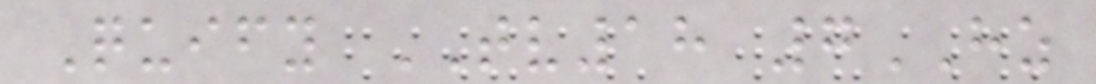Quify TV18 7HZ
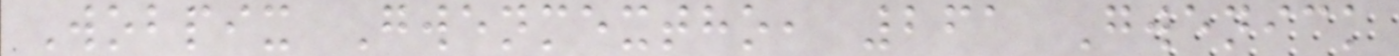Wobpix Gwenmextho, 261 Gwenick
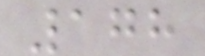178
